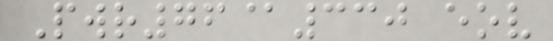Pwr76@330 eov
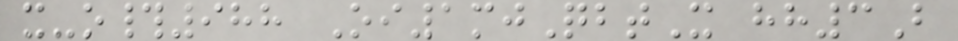x-o#988 Oi1mjQbtX hh3B
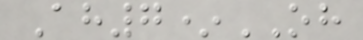Ah7*OH
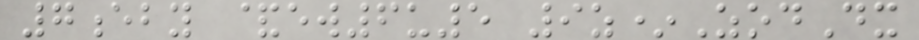7eby &ew6u5 9z*ZodDx
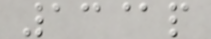13@p
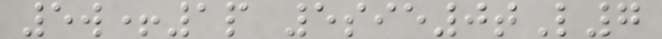5w+1p 5sie0tL7
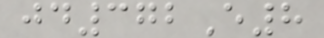jd372E8
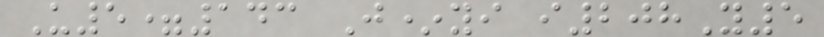U5=143 J*yi i208Y5
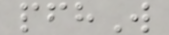pfhW
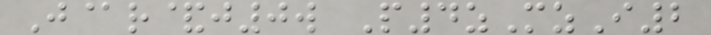J@r&j0w P4zMzI2
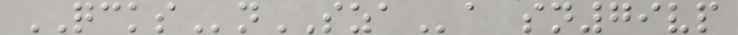QCKSnSZAa sn79vp
